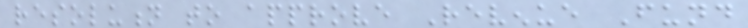resolution to approve Revenue Fund
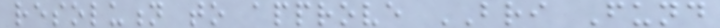resolution to approve BRI Fund
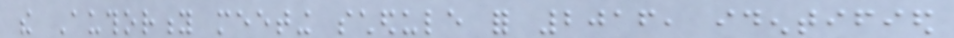the Authority meeting schedule for 2016, identified
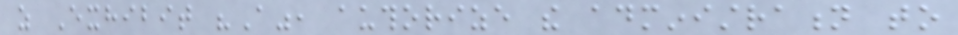as Exhibit "A", authorize the administration to
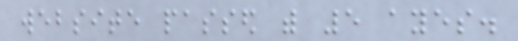website passed with 5 ayes.
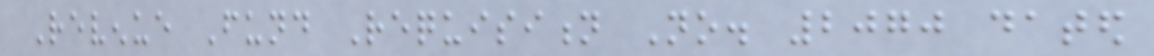Revenue Fund Requisition No. 2070 dated
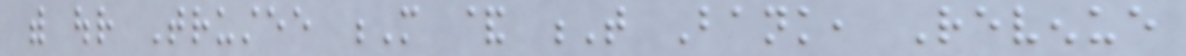with our Trustee M & T Bank, Revenue
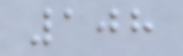108
